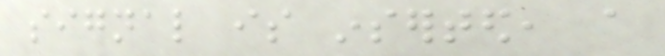signal is inserted, a
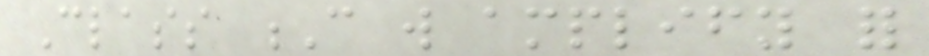Class C will amplify for
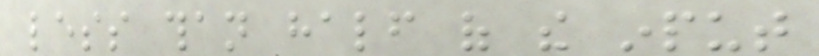less than half of the input
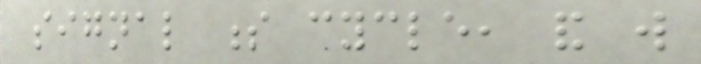signal s cycle, and will
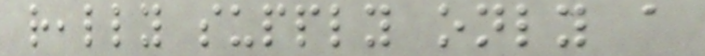really supply only a
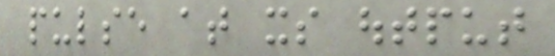pulse at its output
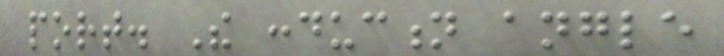port. The conduction angle
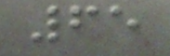65
